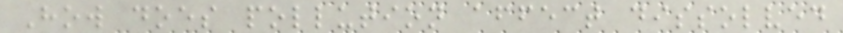How does pollution affect dissolved
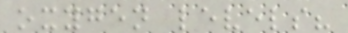oxygen levels?
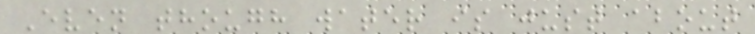Even though water is just about
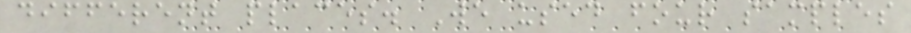different places. We used four samples
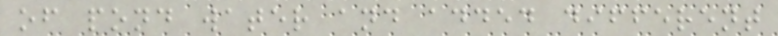of pond water and added different
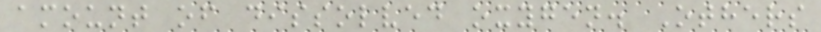amount of dissolved oxygen. Others
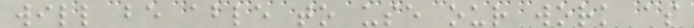will be able to use our work as
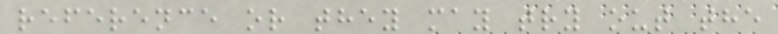reference or they may try out the
